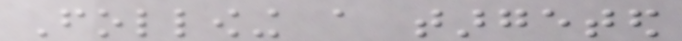Following a targeted
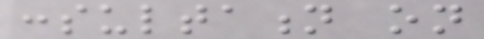consultation on
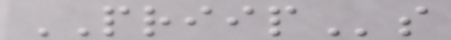PRIIPs
